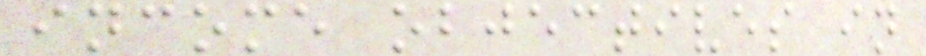income objectives in
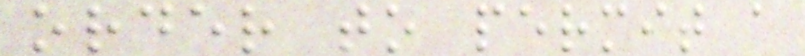order to permit a
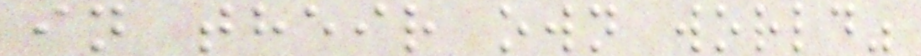in their own world"
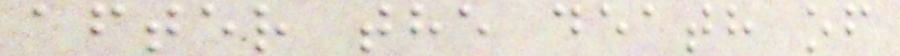after the death of
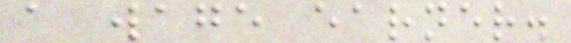a wage earner.
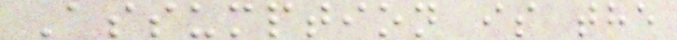Assumption is the
